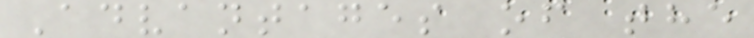Advantages of the
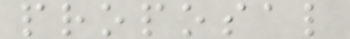proposal
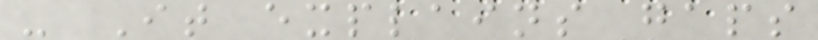- It explains gaps
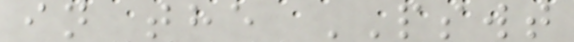in the PSWT
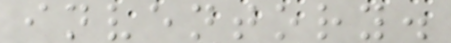inventory.
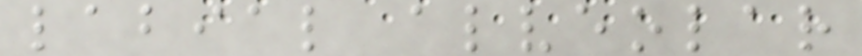labial alveolar
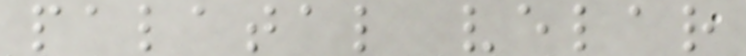palatal velar
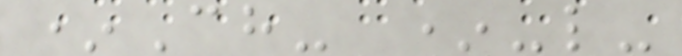*Ch- *-l-
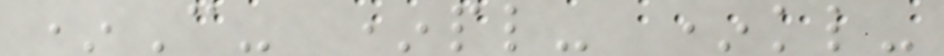*C- *pl- *kl-
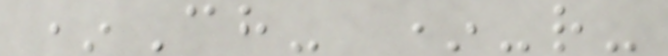*Ch- *-r-
